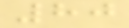80
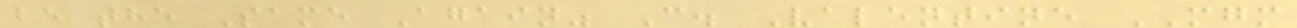be the Same Again" C. Valentine MGM
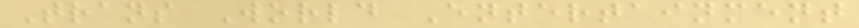Trans World Entertainment
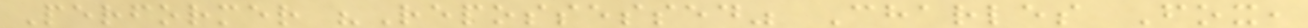Performer "Repossessed" Charles Fox,
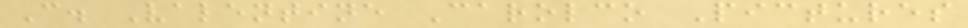C. Valentine Carolco Pictures
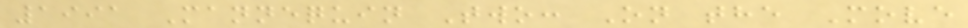1991 Mannequin Two: On the Move
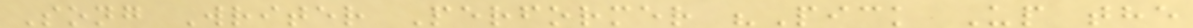Song Writer Performer "Pick Up the
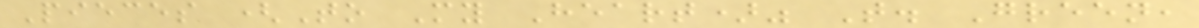Pieces (To My Heart)" T. Green,
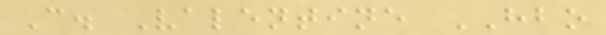C. Valentine HBO
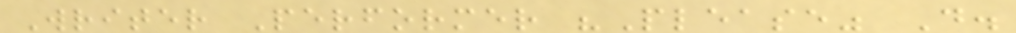Writer Performer "Please" D.
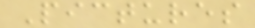Pictures
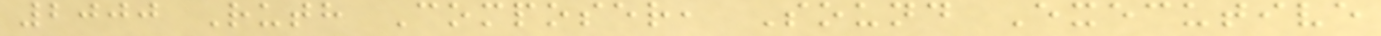2000 Ruth Composer, Sound Executive
